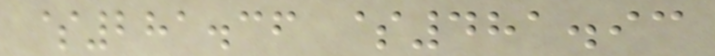$281.36 $481.93
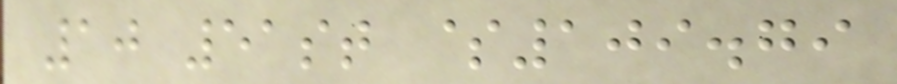10 51st $109.79
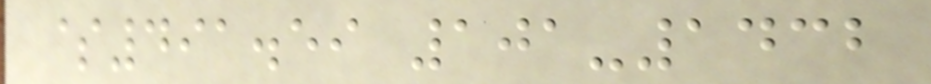$491.59 101-1432
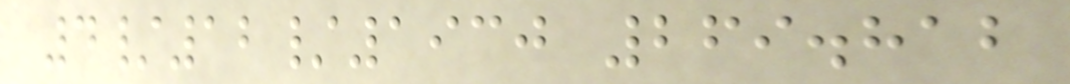4/12/1930 269.812
